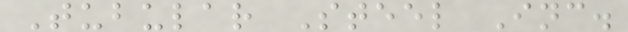Tubular Steel Inc.
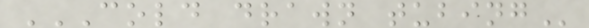COLD DRAWN TUBING
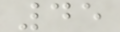45
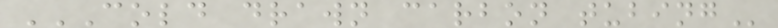COLD DRAWN CARBON TUBING
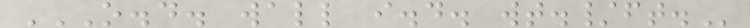O.D. WALL I.D. WT./FT.
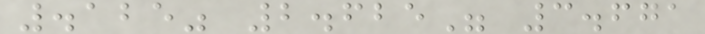.125" 2.625" 3.671
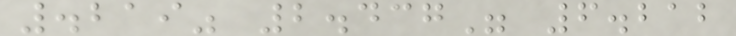.219" 2.437" 6.212
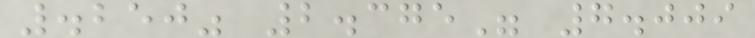.250" 2.375" 7.009
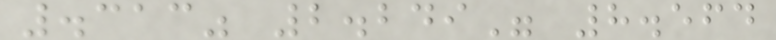.313" 2.249" 8.564
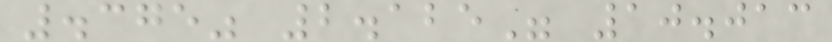.375" 2.125" 10.013
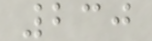230
